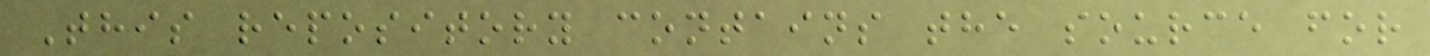This repository contains the source for
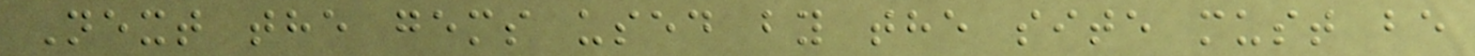Next the gems used by the site must be
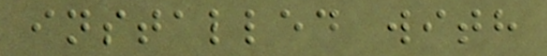installed with
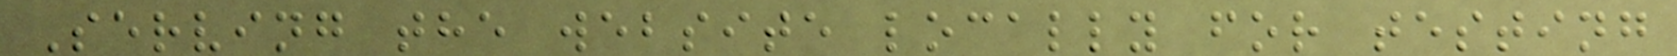Serving the website locally for testing
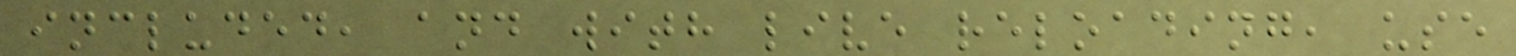included, and with live reloading, use
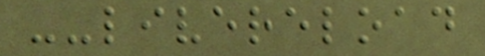--livereload
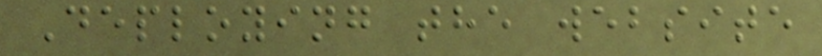Deploying the website
